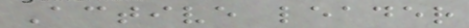Active leader
